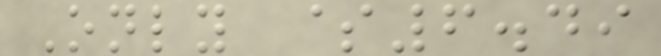Only $6.49
